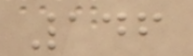146
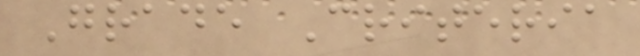Grade Criteria
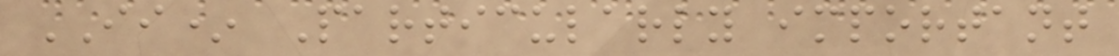II* Particularly important
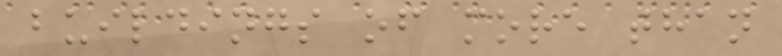buildings of more than
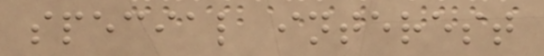special interest
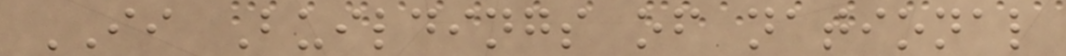II Buildings of national
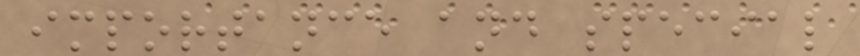importance and special
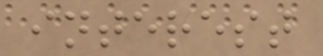interest
